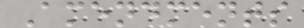Amendments
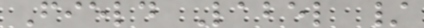Field Label /
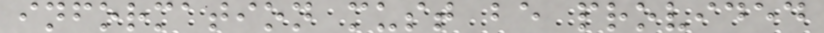information must be provided
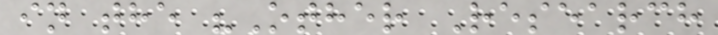in the "Other Research
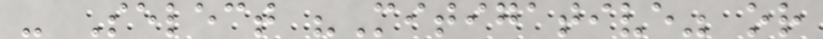- Select "Mitigative" or
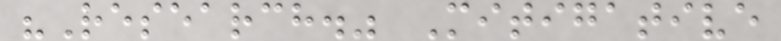"Research." Mitigative
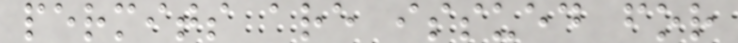permits are issued for
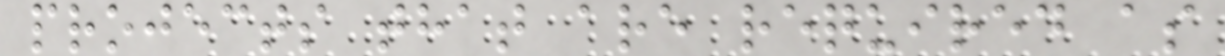projects that are required as
